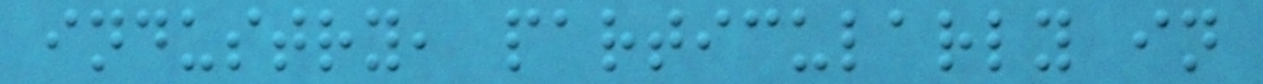industry, particularly in
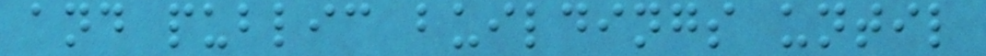and public buildings until
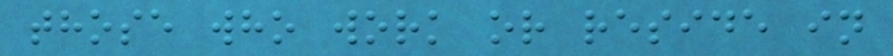those who work or reside in
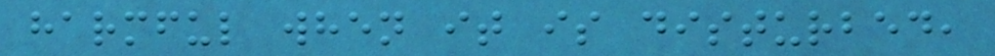harmful when it is disturbed,
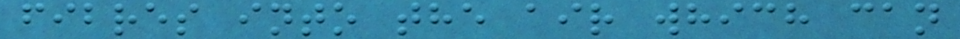fibres into the air which can
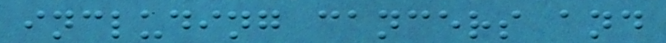including cancers and
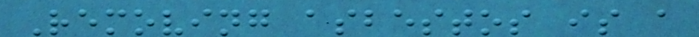Removing asbestos is a
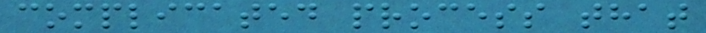complicated process that
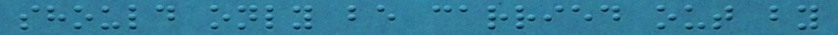should only be carried out by
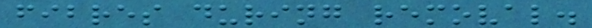fibres during removal.
